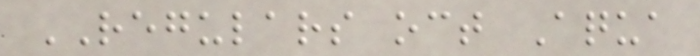REGULARS oct Aqua
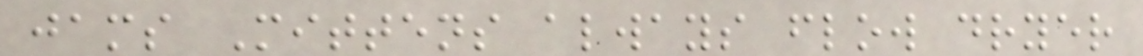jams Mittens always flow dryer
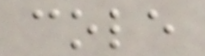cole
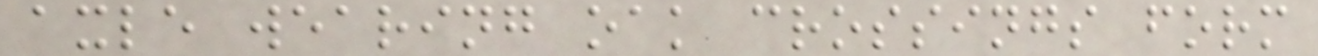axle wearing oak crossings form
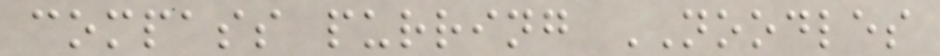compass purring NOODLES
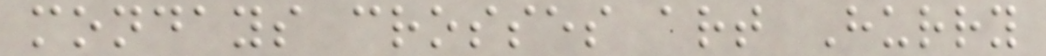mondays crosses art Hurry
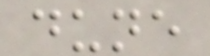dune
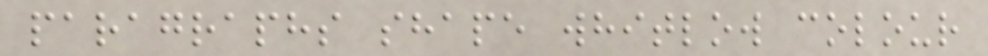paragraphs shape whitlow colour
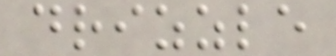drizzle
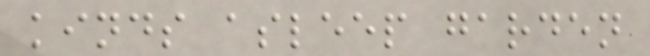kinds asleep garden
